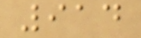914
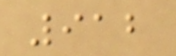912
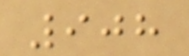908
